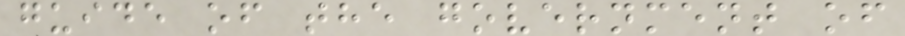guide of the government of
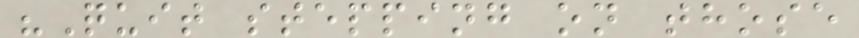"Quit stepping on those
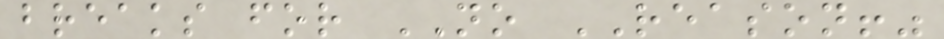breaks for NO REASON!"
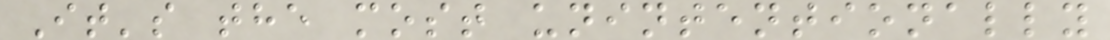It's the most unintentionally
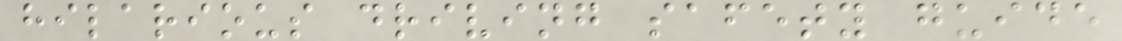hilarious driving safety guide
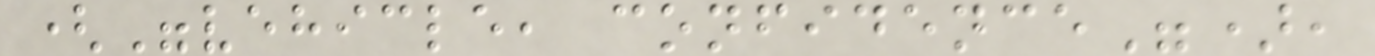("vehicle, confidence"),
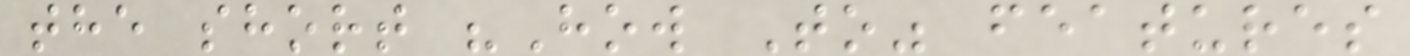the short "How To" features
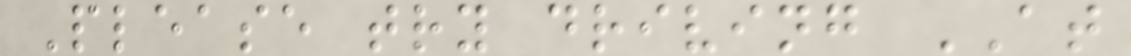Please try driving AT
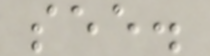see.
